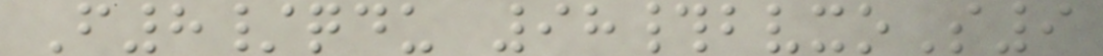F8/qdu 98#bvxoS9
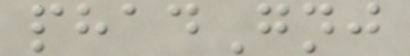phadGnj
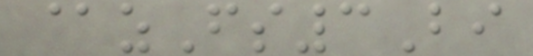@zFs3Bi
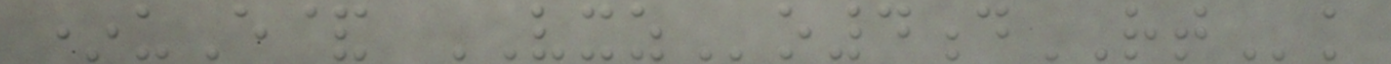*uE& VXZo4dRTk
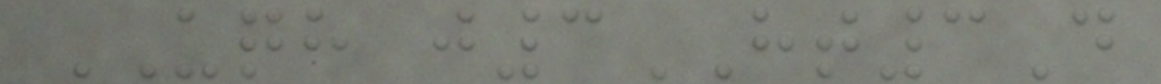UQH j3HT3D
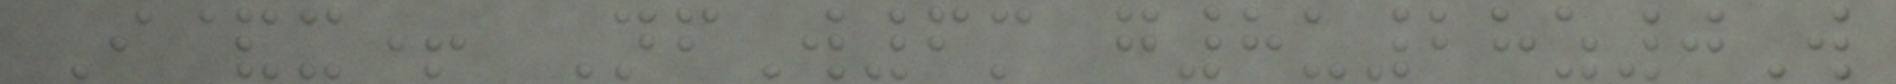I&x+ NfW6m g8u28z0W
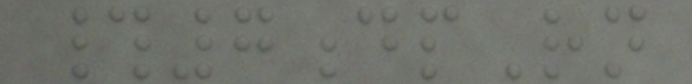#7dpRn
